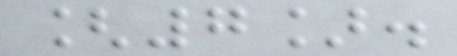[7].
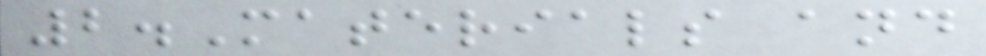2.Materials and
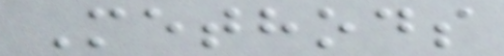Methods
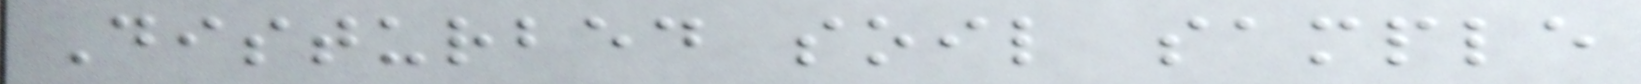Disturbed soil sample
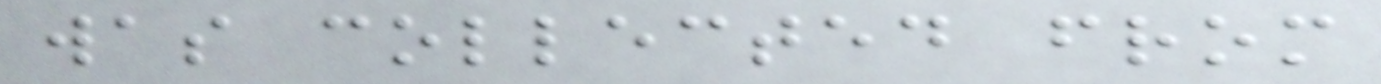was collected from
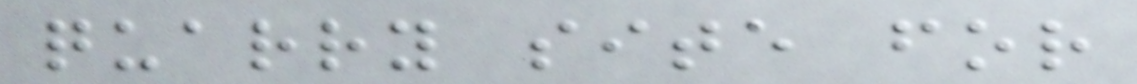quarry site for
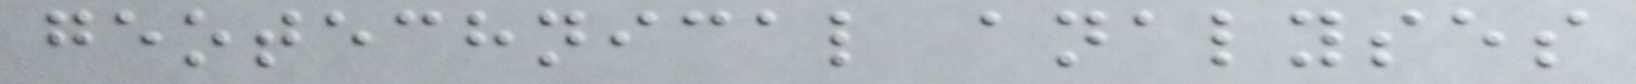geotechnical analyses
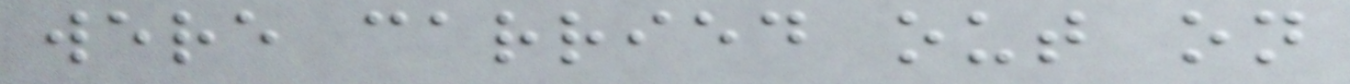were carried out on
